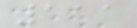111
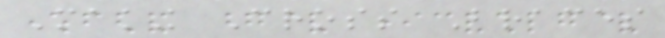Making Cross Braces
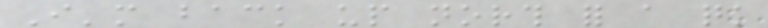I'm back up north for a quick
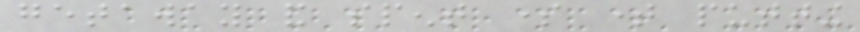getaway and spent some time putting
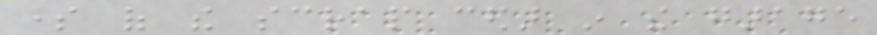some of the scrap cedar in the garage
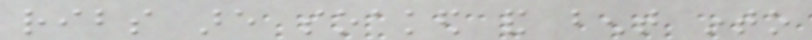ribs are soaked and bent into
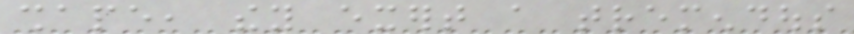shape, they exert a tremendous
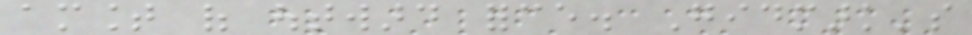amount of outward force. Gidmark's
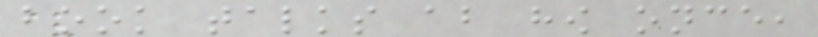book talks about how once,
